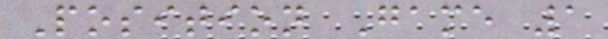Position Game 1
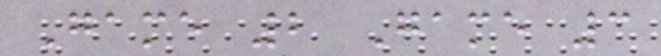Game 2 Game 3
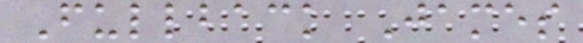Fullback James
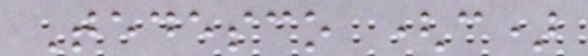Tedesco (c)
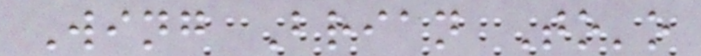Wing Brian To'o
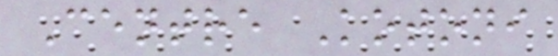Centre Kotoni
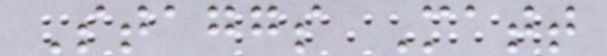Staggs Matt
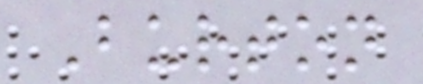Burton
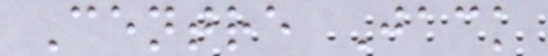Centre Jack
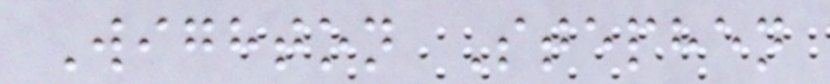Wighton Stephen
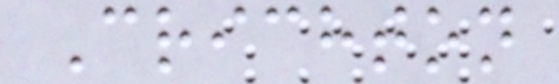Crichton
